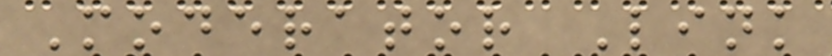Moderator Link
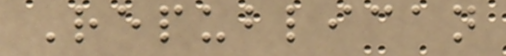Republican
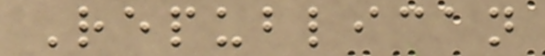Republican
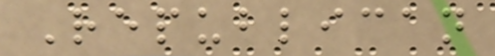Republican
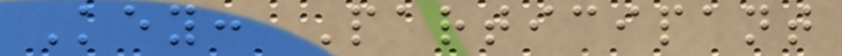Key: Participant
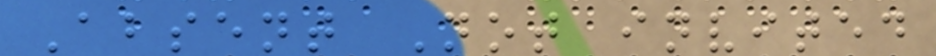Absent Not invited
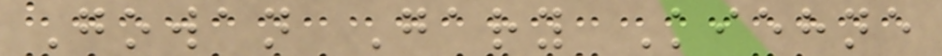Gowan Gary Kiehne
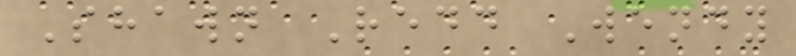Shawn Redd Wendy
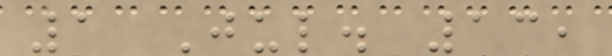1 Jul. 13,
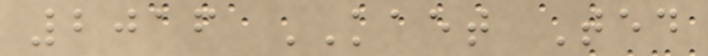2016 KAET Ted
